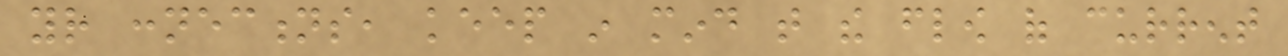your connections, keep in mind that the flow of current
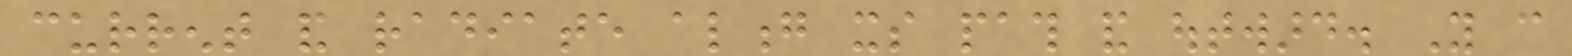current and radiate along its path and outward. You can
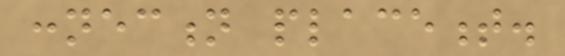connection placement.
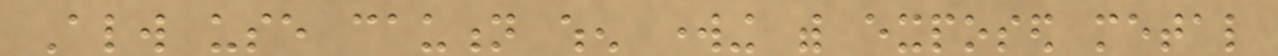Always use caution when working with exposed metal
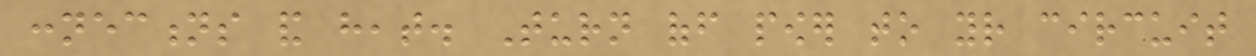connections and heat. Turn off power to your circuit
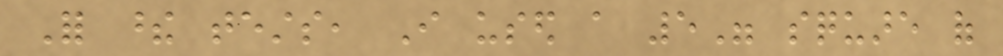For these tests, I used a 5" square of
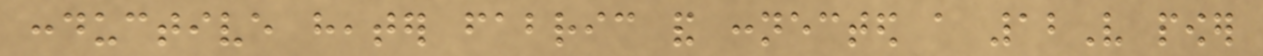conductive heater fabric and connected a 12V power
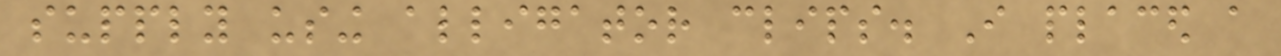supply using alligator clips. I placed a
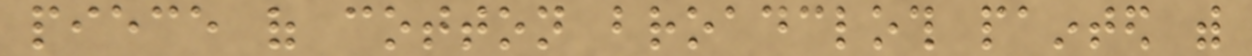piece of cotton broadcloth painted with
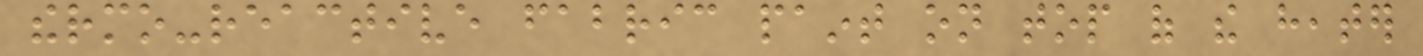thermo-reactive fabric paint on top of the heater
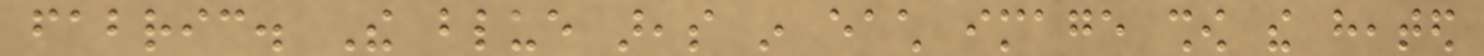fabric. The blue areas in each image show the heated
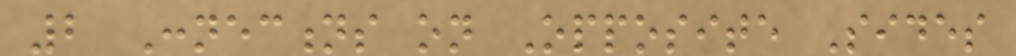2 Connections on Opposite Sides
